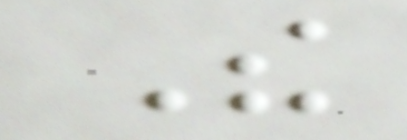The
